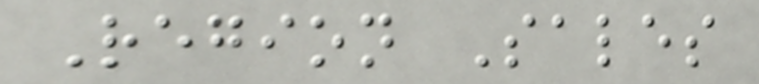Region Sales
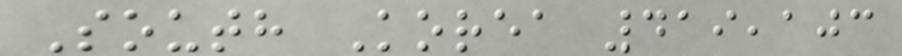South Korea 419,103
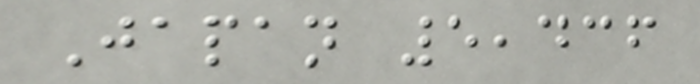Japan 5,436
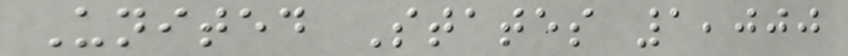United States 1,000
